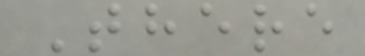There
